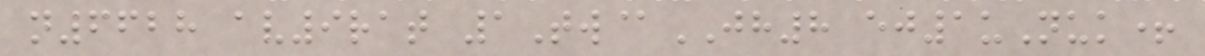n6628 av9rat 1Tw@JH8 ej1uNuk+
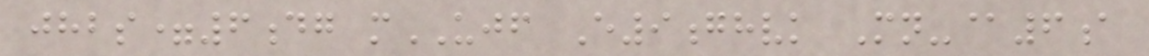jhbs=6dg mUJF E9ghvk Mn-@6a
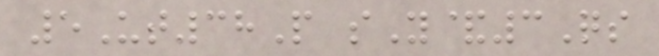5Ut38P sY&3Qs
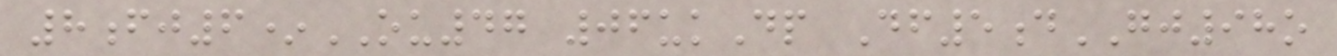8fj6*OU47 06ukDp Df5dGJ98o
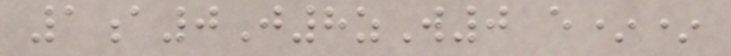1a0J8zW0 e**
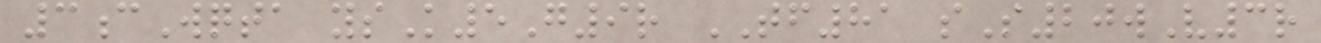3cWqta ysK5G9r TF81 sS20wV3r
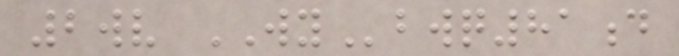2wv WYbwq81d
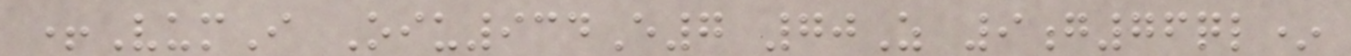+VumI Oiu934E7 70Z 9g76ql*
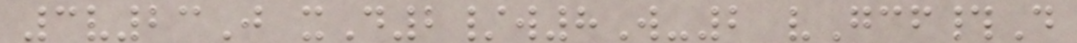3v23J xD2/w8W-2 vGcf#D
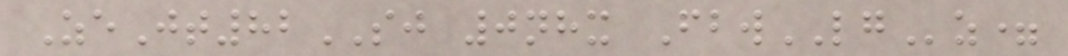ZeJt82SJ 0nhx FbwLGz=
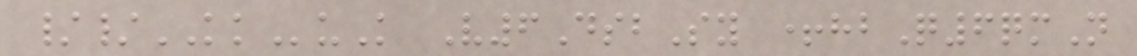//KKuK V6DsbSy +hbQ6qmN
